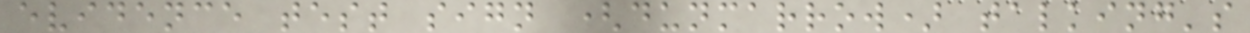evidence test sign (dunmarrow) talking's
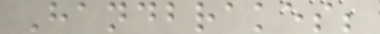Handbrakes;
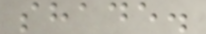shade.
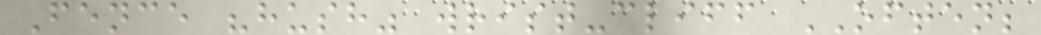Fence "hush" wrist-cliff OFTEN;
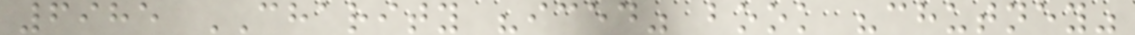6985 CHARITY "iced" book "chutney"
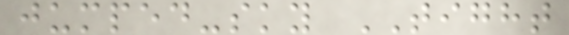jumped-sky TIGHT
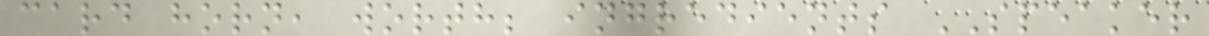card horn, worth; ingredients SPEAKER
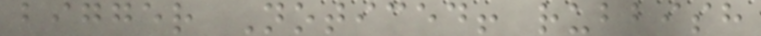bigger Noticed! rubbish
